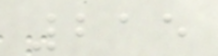215
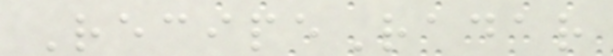RecipeRadar
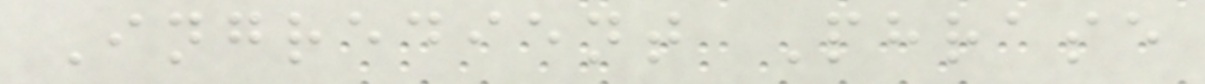Ingredient Phrase
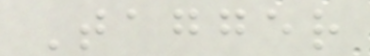Tagger
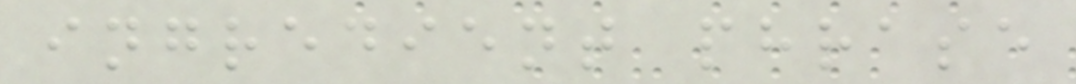ingredient phrase
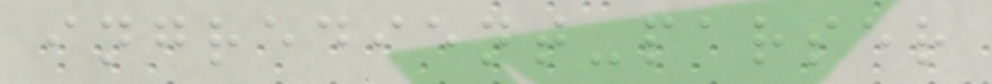ingredient-parser
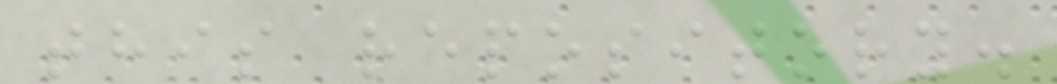this repository.
